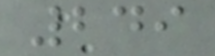249
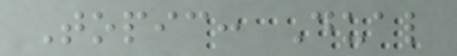Topic: Dual
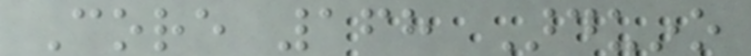Core 168 Arduino
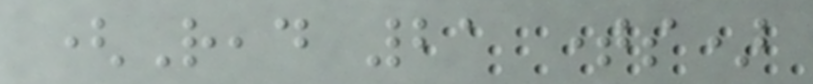(Read 21 times)
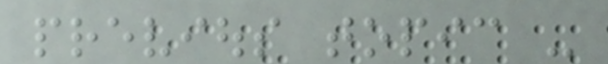previous topic -
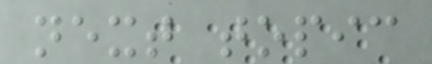next topic
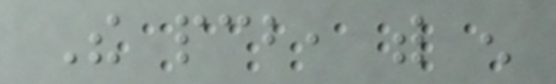The pcb, with enough
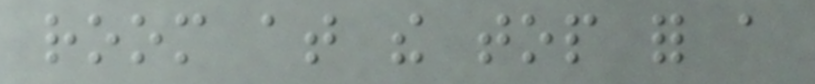room at the top for a
